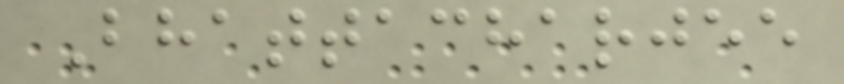Bhattacharjee
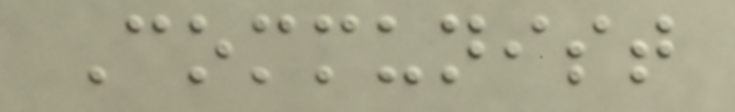Communist
